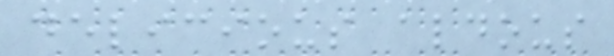delicious aldous
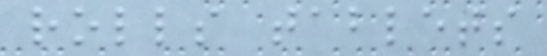rolls tablets
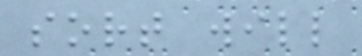sort will
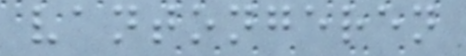vantongeren
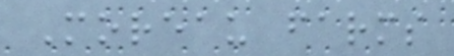Moreau farms
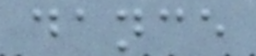dance
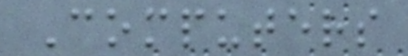Computers
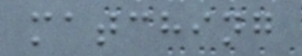matching
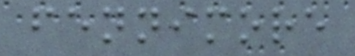fennimore
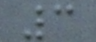3
